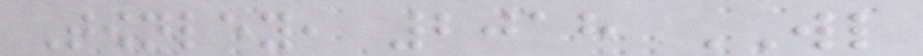Townley, 2018 WL
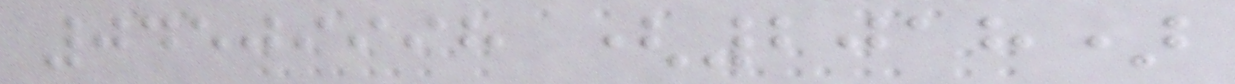04509998 (2018)
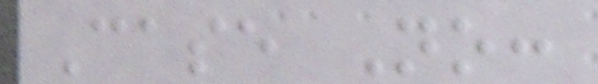Case No:
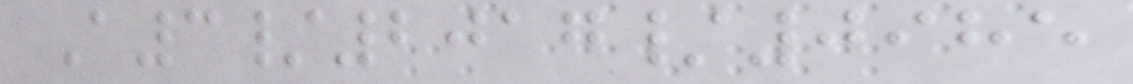A3/2017/0985
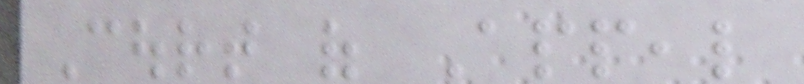Court of Appeal
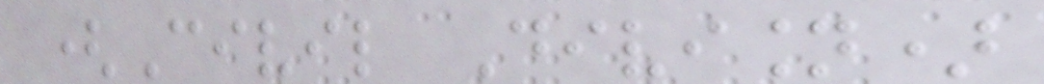(Civil Division)
